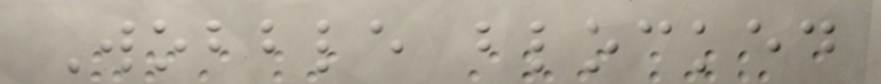Wobble blocked
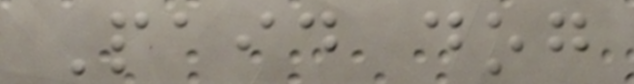Paid dog
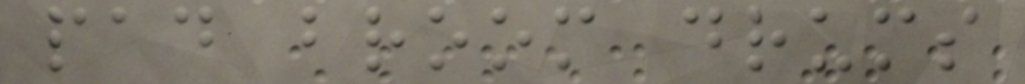pad broom drums
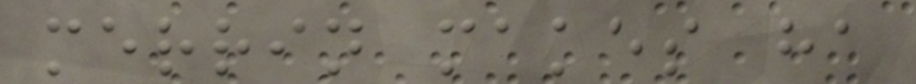merrin makes ha
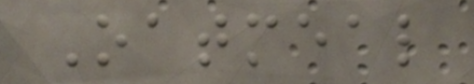Oatmeal
